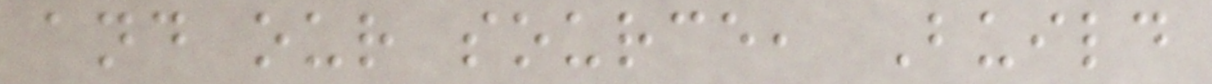and our source, Build
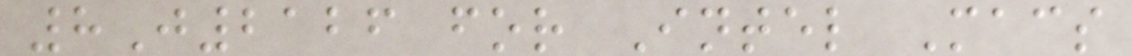8J2126 for Intel Macs
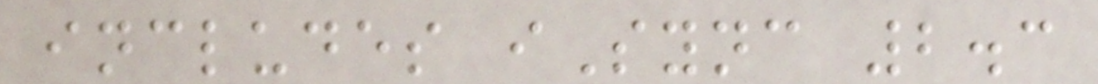includes iSync 2.3
